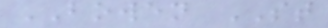BOWEN ST
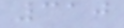310
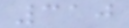310
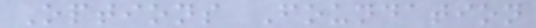Options Foundation
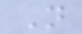N
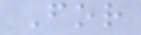For
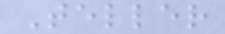Teller
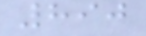890
